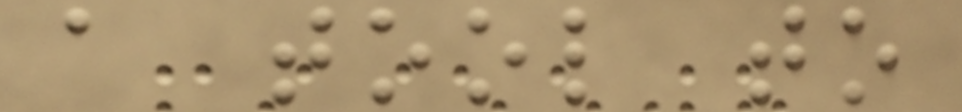a tool to
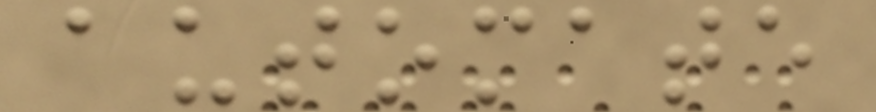automate
